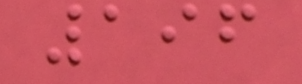196
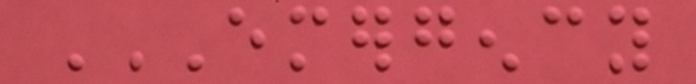EMERGENCY
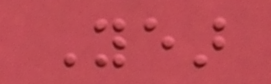Year
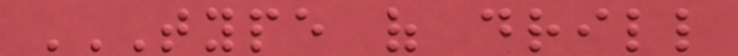TYPE OF DRILL
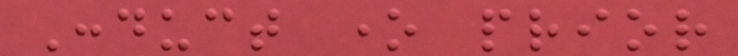Conduct one prior
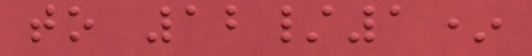to 12/1*
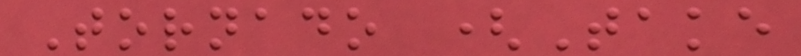Tornado (Take
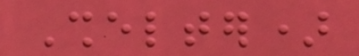Shelter)
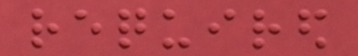required
